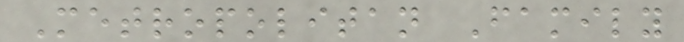Metropolitan Family
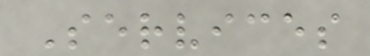Services
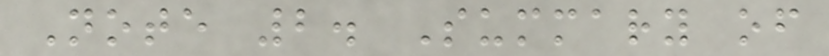Note 2. Summary of
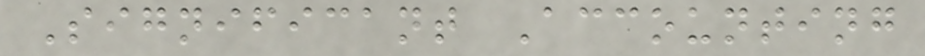Significant Accounting
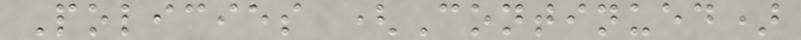Policies (Continued)
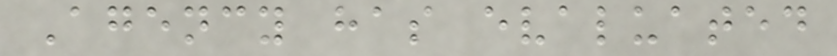Agency has evaluated
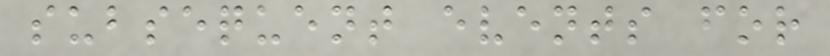subsequent events for
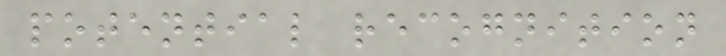potential recognition
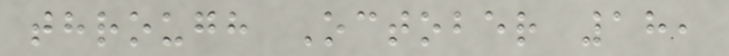through October 18,
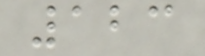123
